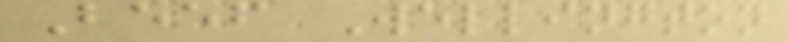Beef Wellington
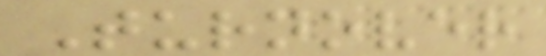Turnover
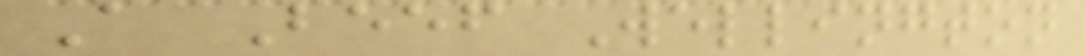A Beef Wellington
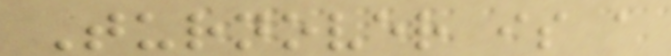Turnover is a
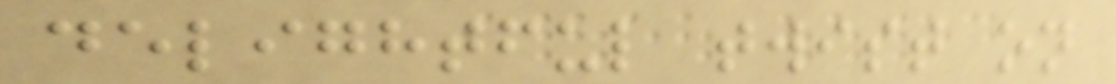delightful twist on
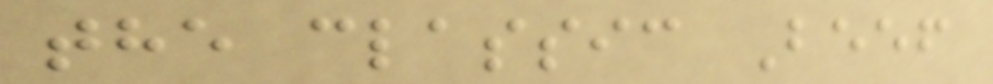the classic Beef
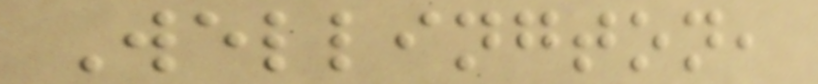Wellington,
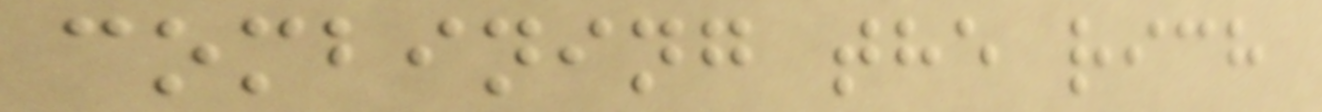combining the rich
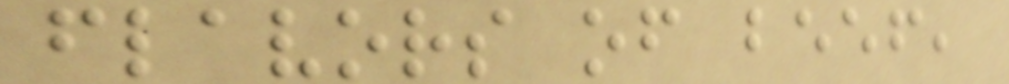flavors of beef,
